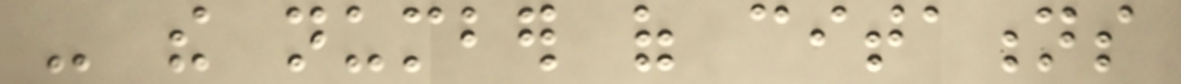- the number of citations
